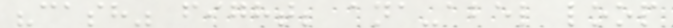"cash" fight; ana-abel loop
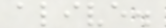alive.
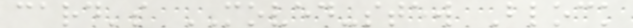card's MOVED-stew Block
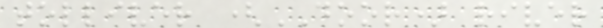tolliver (DOOR) river
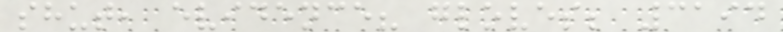shut, evidence? gloves; 3194
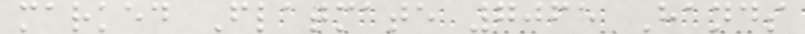marked Flatmate 7065 Hands
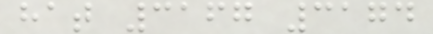hat 3167 3174
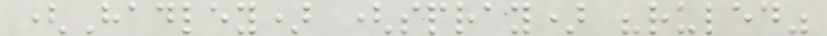(Hadley) (spray) "ruled"
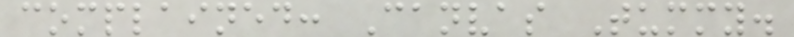complained: Canvas Tummy.
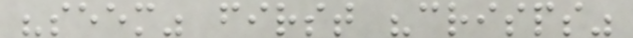"seem" first "crisps"
